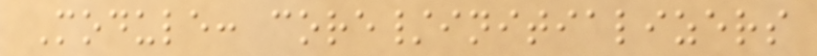Module: core/initializers
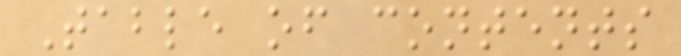Table of contents
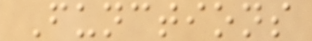Functions
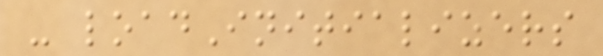- loadInitializers
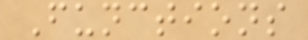Functions
